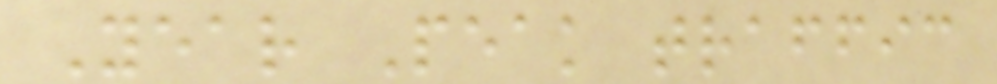Year Peak traffic
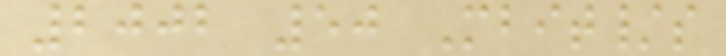2002 50 Mbit/s
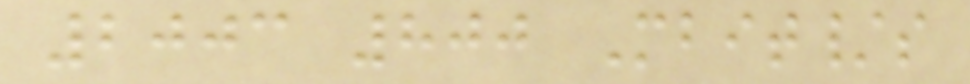2003 800 Mbit/s
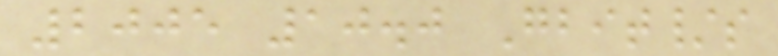2005 10.0 Gbit/s
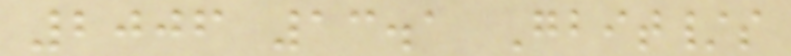2006 13.1 Gbit/s
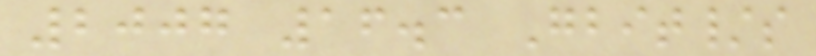2007 16.3 Gbit/s
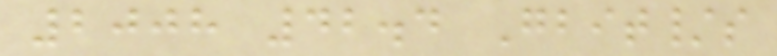2008 42.4 Gbit/s
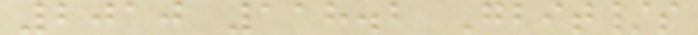2010 118.2 Gbit/s
